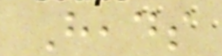Heads
